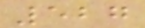527
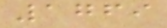1769
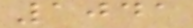1041
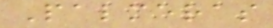Palmeras
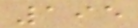195
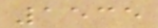1535
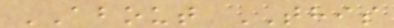ABOUT THIS
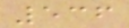536
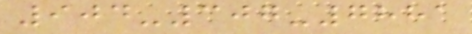904-307-7881
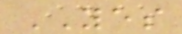YES
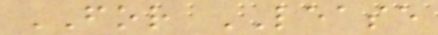FOR LEASE
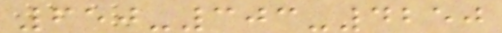650-303-4250
